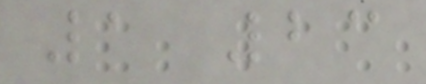1 23
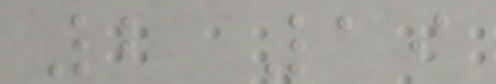2 19
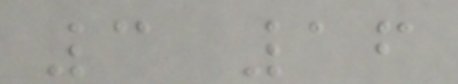3 16
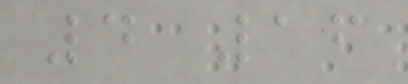4 16
